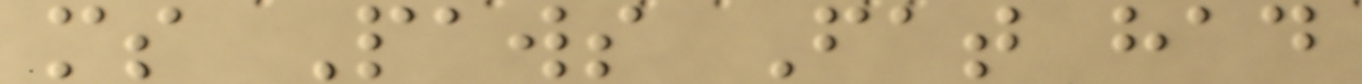ms Paws Fat had
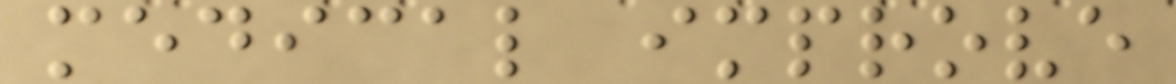medical improve
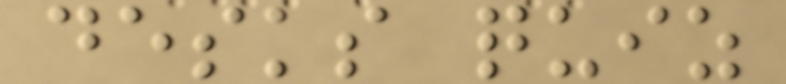desks quiz
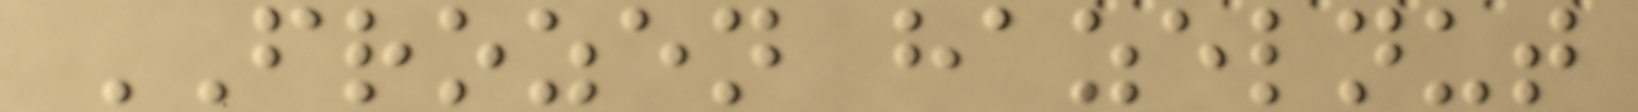FROZEN hazelnut
